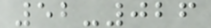52-026
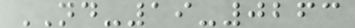ND-19-0263
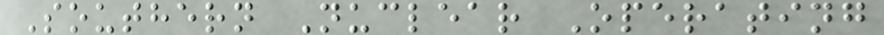Southern Nuclear Operating
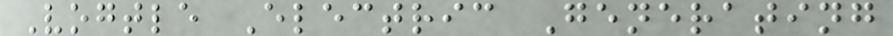Vogtle Electric Generating
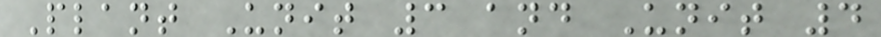Plant Unit 3 and Unit 4
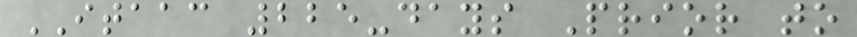ITAAC 225-days Prior to
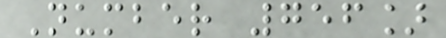Number 756]
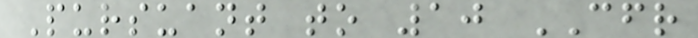Pursuant to 10 CFR
